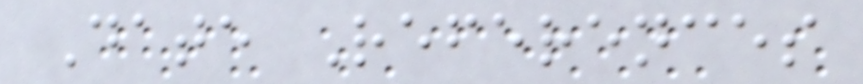Date References
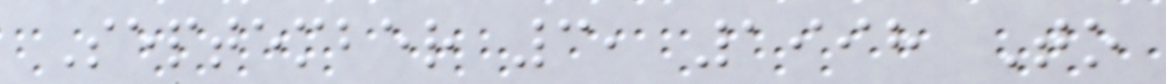September 3, 1998 To
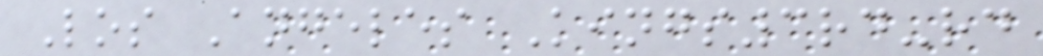Los Angeles Kings3rd-rd
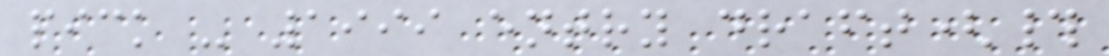pick - 1999 entry draft(#
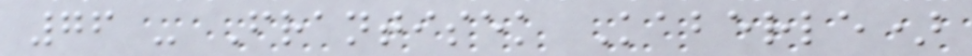76 - Frantisek Kaberle)
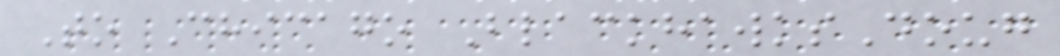To Chicago BlackhawksDoug
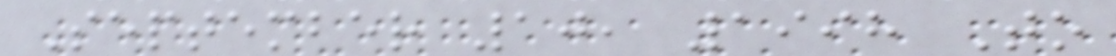September 10, 1998 To
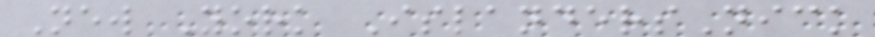New York IslandersNick
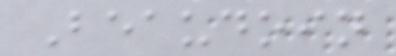Beaudoin
